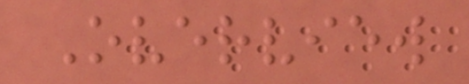Overview
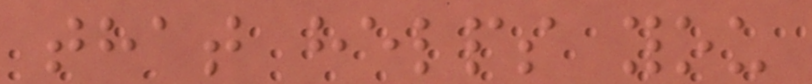that helps you
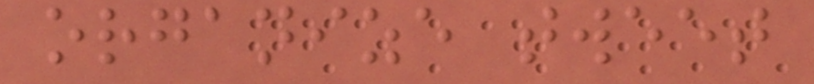organize tweet
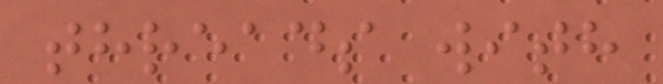threads with
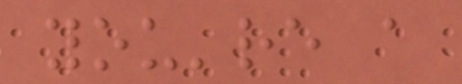you're a
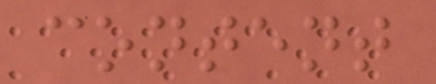content
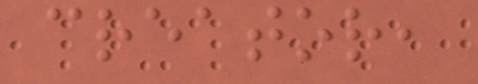creator,
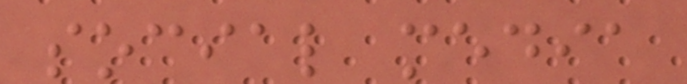social media
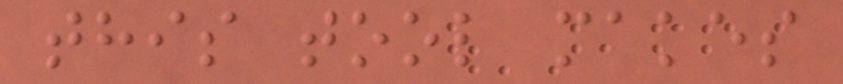this tool makes
